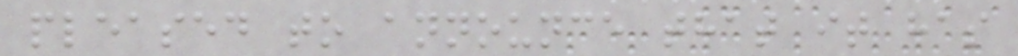pleased to announce that it has
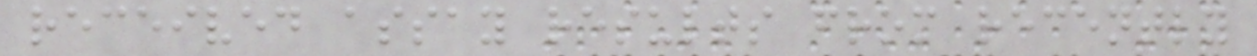received assay results from recently
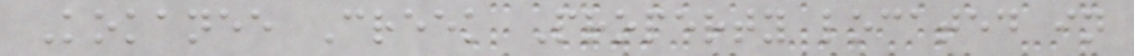Kokanee Creek Property located in
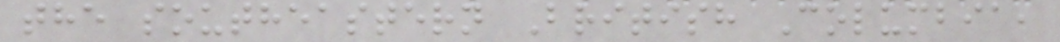the southeastern British Columbia,
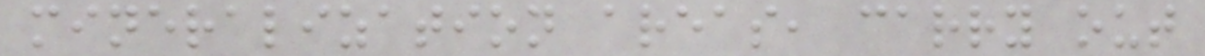mineralization areas, carry out
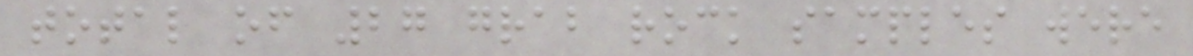total of 27 grab rock samples were
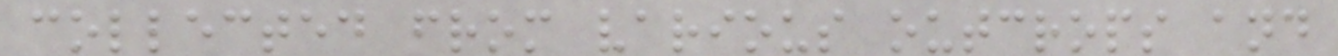collected from various outcrops and
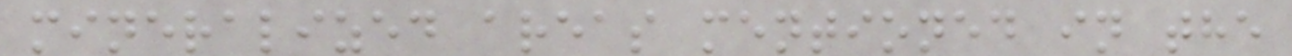mineralized areas mentioned in the
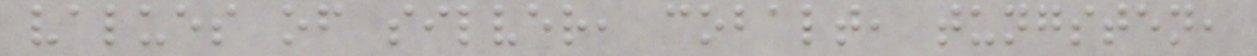values of silver, cobalt, tungsten,
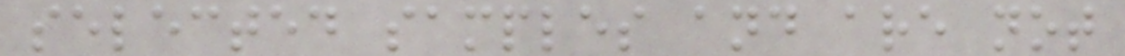selected samples and are not
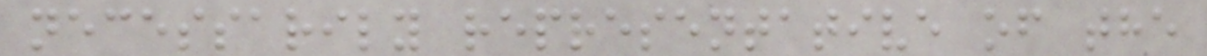necessarily representative of the
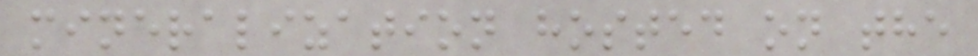mineralization hosted on the
